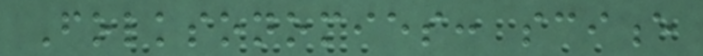Folksonomies: science
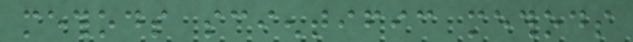methods scientific methods
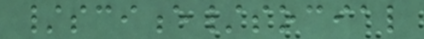/science/social
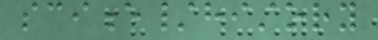science/history
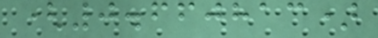(0.660813)
